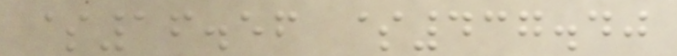$16.56 $437.40
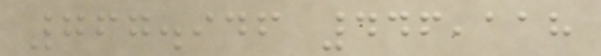767.946 446,118
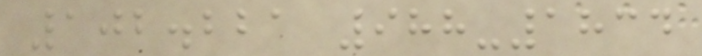102.221 988-1834
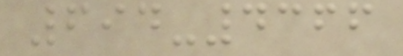694-4366
